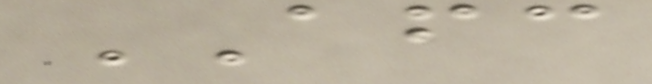AFC
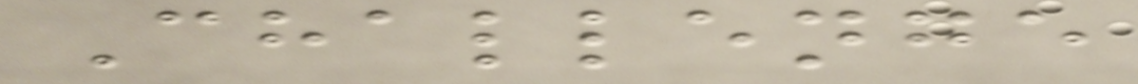Challenge
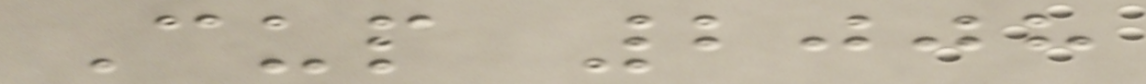Cup 2008
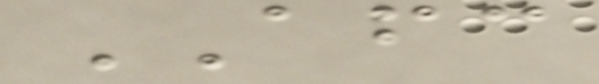AFC
